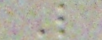L
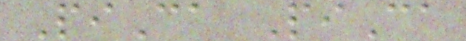PiCa PiCa
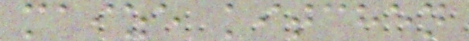maize kitchen
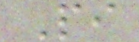Pi
